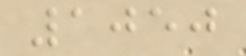1050
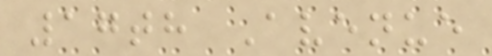17th Avenue
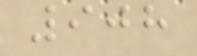908
